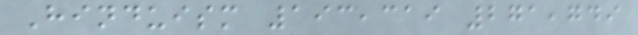Hinduism 193,319 271,749
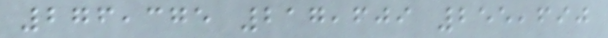276,375 217,609 255,690
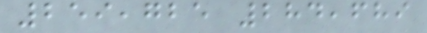259,725 284,689
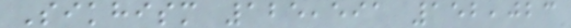Sikhism 125,591 152,023
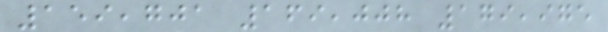159,701 169,008 179,975
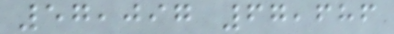57,097 67,686
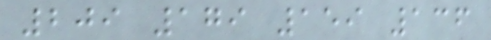209 179 159 136
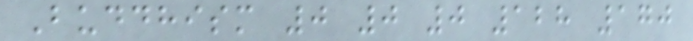Buddhism 0 0 0 128 170
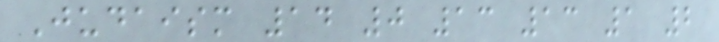Judaism 14 0 13 13 1 2
